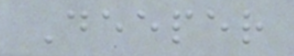Deeper
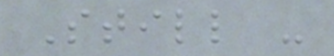Still -
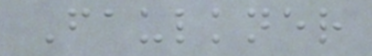Faulkner
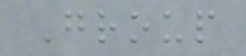Group
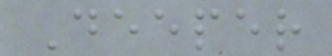Deeper
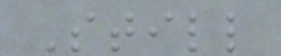Still
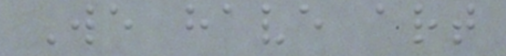We have art
